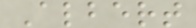Albert
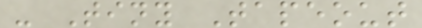- Tiny Tapeout
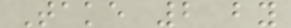Take 2 by
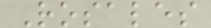Rosales
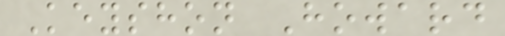Keyshon Howard
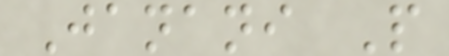Janani P
